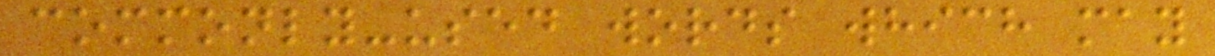commonly-used words which may
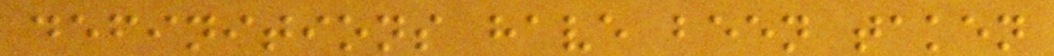definitions have been taken
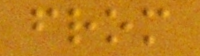from
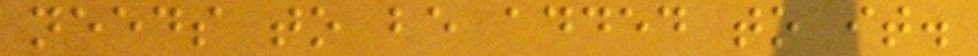needs to be added to it.
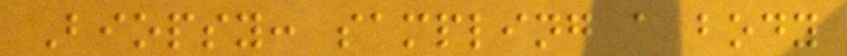Biopsy: sampling a body
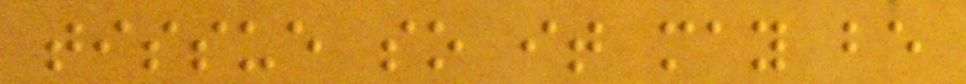tissue so it may be
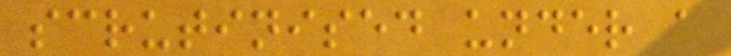scrutinised under a
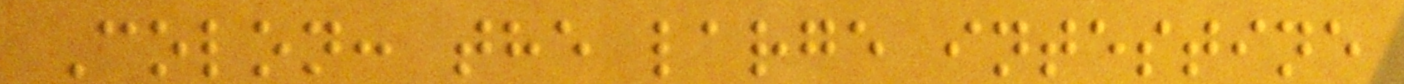Colon: the large intestine
